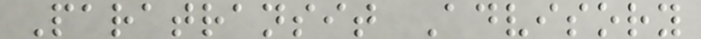Paratransit Advisory
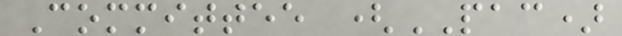Committee (PAC)
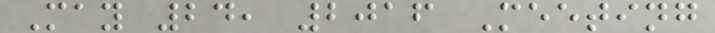May 24, 2016 Meeting
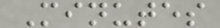Minutes
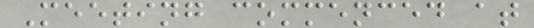Meeting commenced at
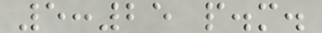5:25 p.m.
